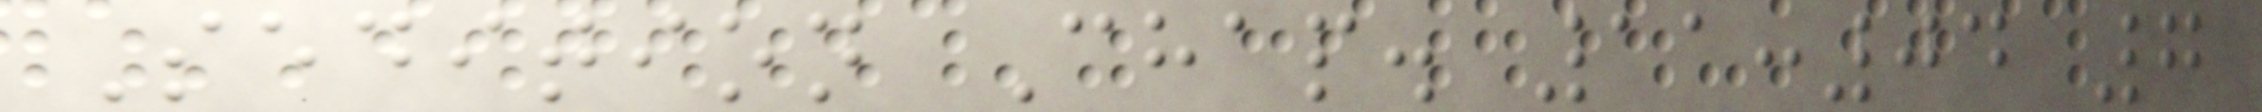Sedition Chap. 11:04 7
